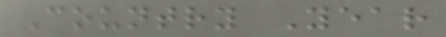Country Year
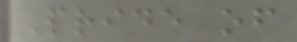Pride of
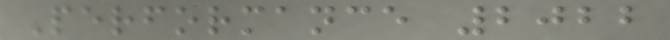Performance 2022
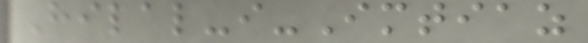Hilal-i-Imtiaz
